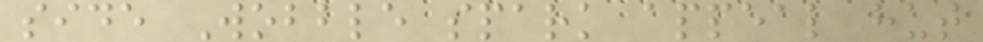side Wobble spark appeal hut
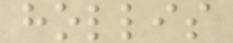hollis
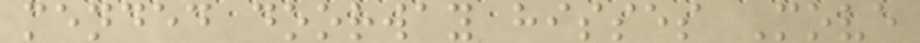mended doorway hisses Move
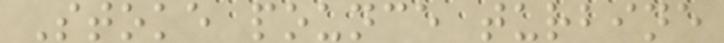Stoke pounce turbine
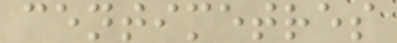centimetres
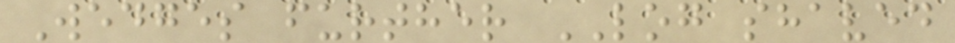Wedges further LOG shaved
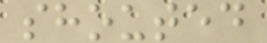shouted
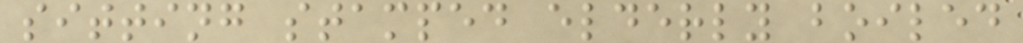sitting stamped elderly boiled
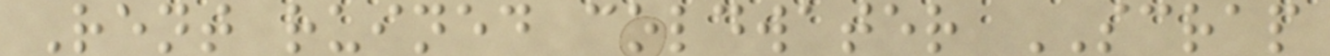Rent ruined coldwater SCRAP
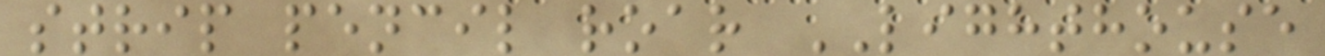strip pencil roar LIGHTHOUSE
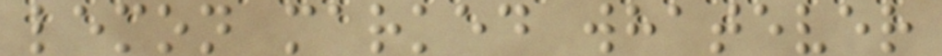lemon marked whatever
